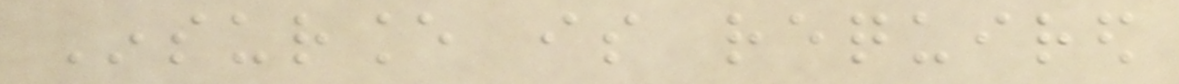Insurance is required
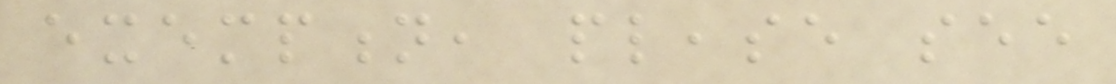exemption, please see
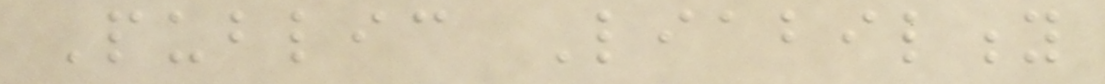Public Liability
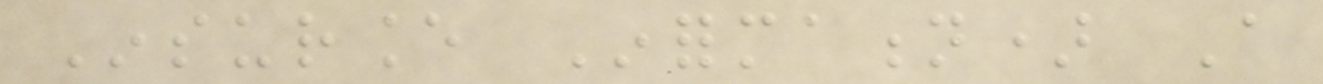Insurance Information) A
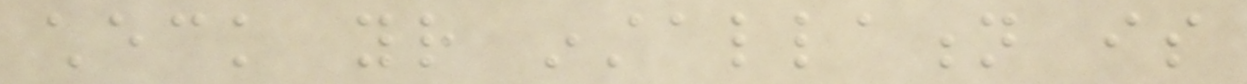check your installation is
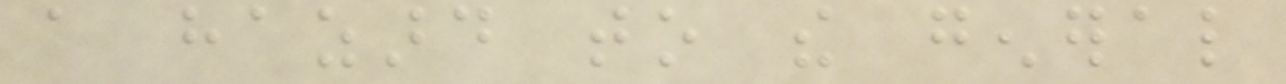a hazard to the general
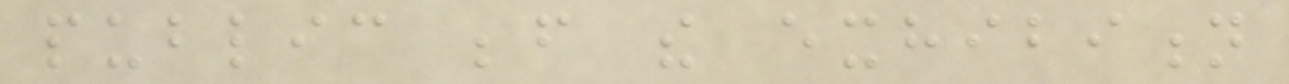public before the exhibition
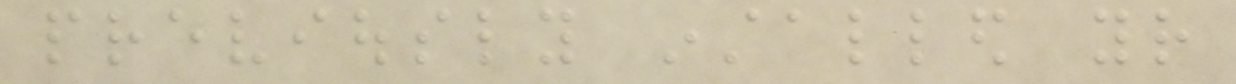previously installed your
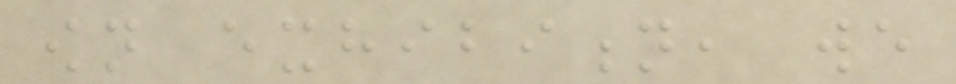own exhibition, we
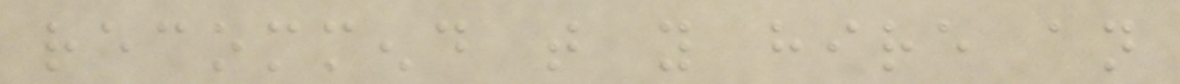recommend that you hire an
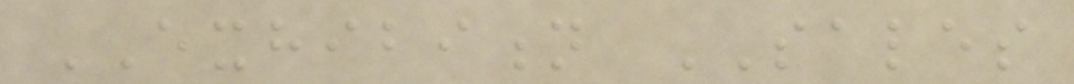EXHIBITION SALES
